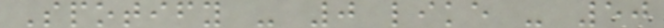Spotify - 0 like - 50
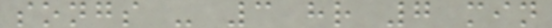songs - 3 hr 7 min
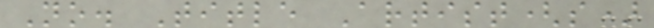No. Title Artist(s)
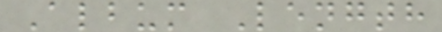Album Length
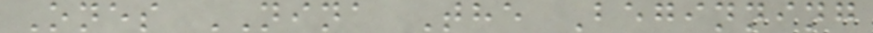Ones NINA The Beginning
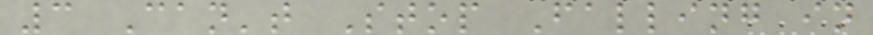3 Can't Stop Falling in
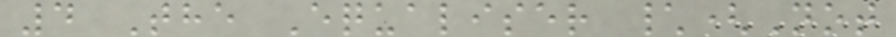4 The Equaliser \(Not
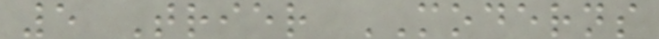5 Trier MODERNS
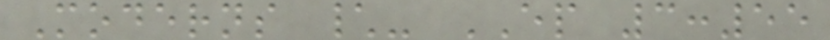Moderns \- EP 3:55
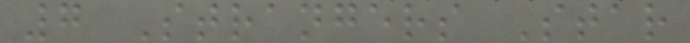7 Strangers Star
